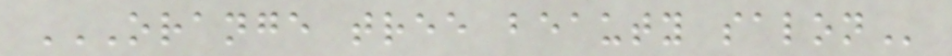ORANGE TREE BEAUTY SALON
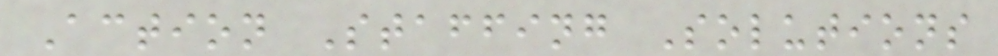Action Staffing Solutions
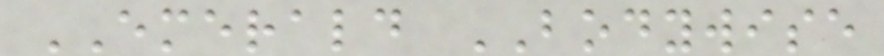EMERALD BODYWISE
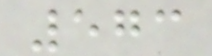573
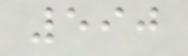590
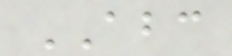ABC
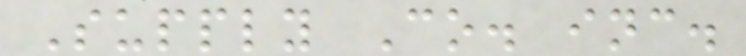Supply Co. inc.
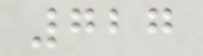727
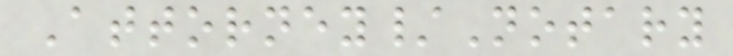Attorney/Notary
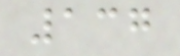137
